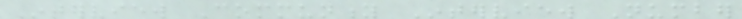Interview Community Interview Number
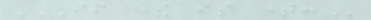IF THERE IS TIME:
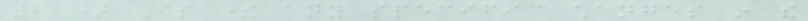21) Is there any specific changes in the
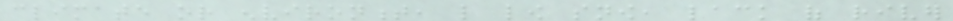climate or environment, like low snow, lack of river
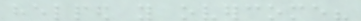helped you overcome?
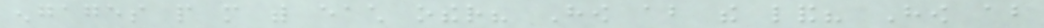engages people more with each other? How about the land? How about
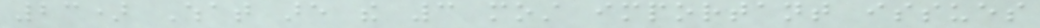23) What are the 3 most important issues
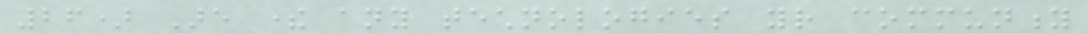26) Are there any technologies your community
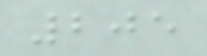205
